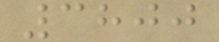3800
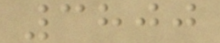3800
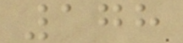178
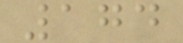174
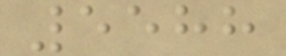5588
